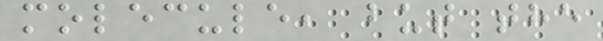molecule, but the
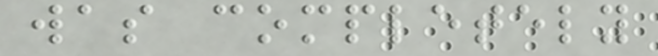was completely
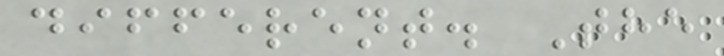different. The
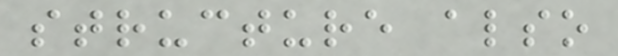structure also
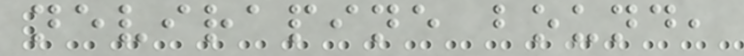nevirapine bound,
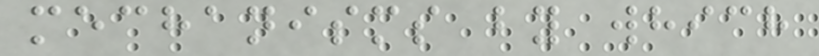mechanisms by which
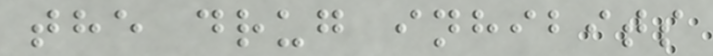the drug inhibits
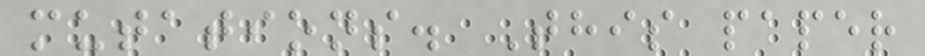mutations. This paper
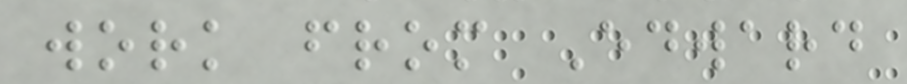work from Edward
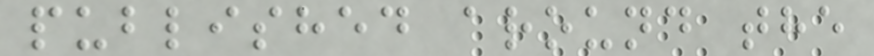published around the
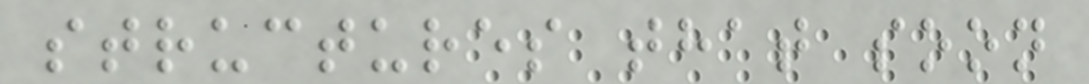structures that soon
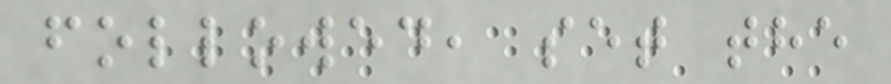followed, set the
